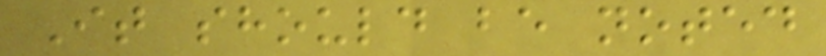It should be noted
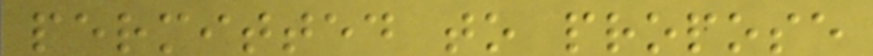permitted to propose
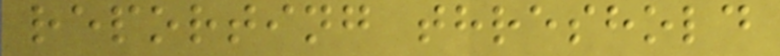reporting threshold
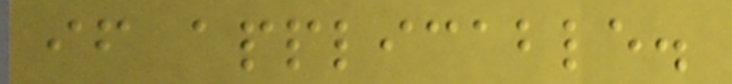if applicable.
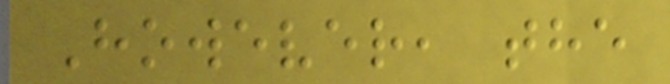However, the
